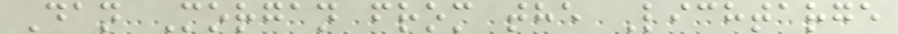Dan Morgan from the Lichtarge
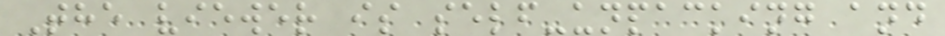The viewer is self-unpacking and
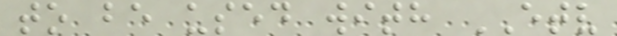to be used with ETV
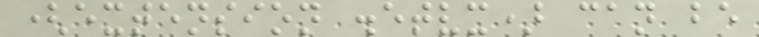(extension .etvx) can be
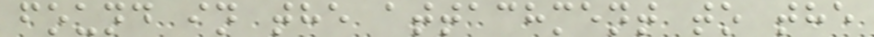found in the attachment to the
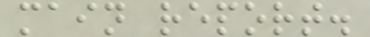main report.
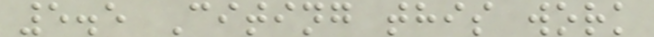5.5 Citing this work
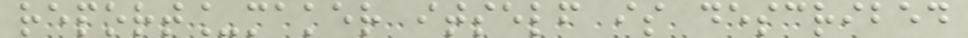report_maker itself is described
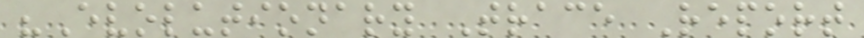"Evolutionary Trace Report
